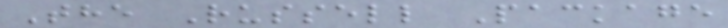The Russell Package
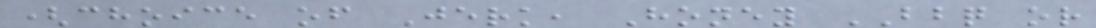(choice of Jerk, Honey BBQ or
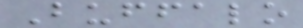Buffalo
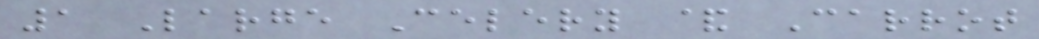1 Large Celery & Carrot
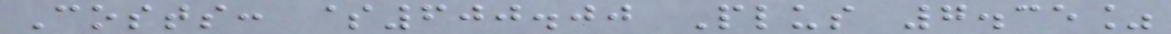Costs: $600.00 Plus 7.35%
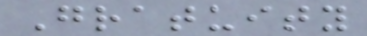Gratuity
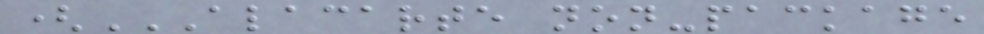(ALACARTE NON-PACKAGE
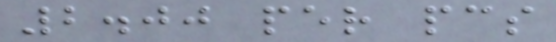2.00 per pcs
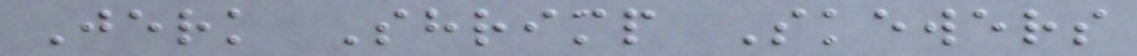Jerk Shrimp Skewers
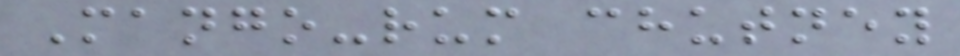Mango-rum chutney
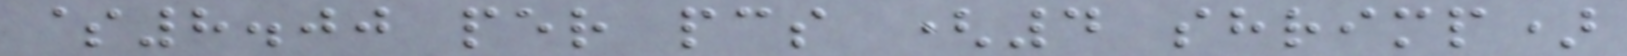$8.00 per pcs (4 shrimp)
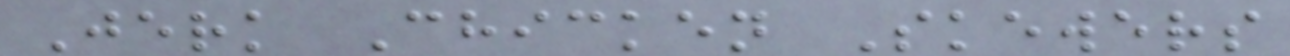Jerk Chicken Skewers
